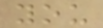you
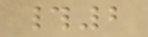#2
